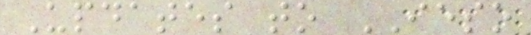Updates to IESO
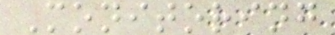Monitoring
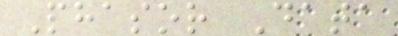Phasor Data
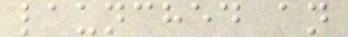launched an
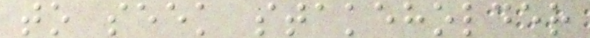to seek stakeholder
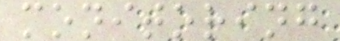monitoring
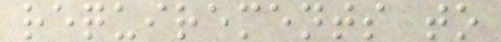requirements to
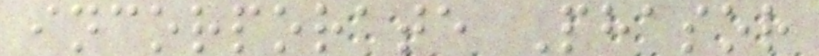incorporate Phasor
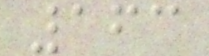163
